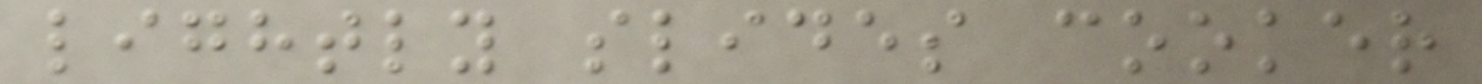lightly slides cooker
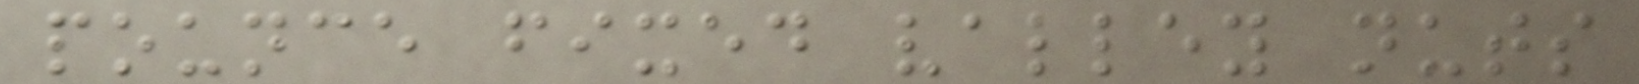pounce fixed valley nuts
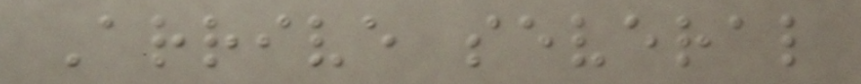Arrive several
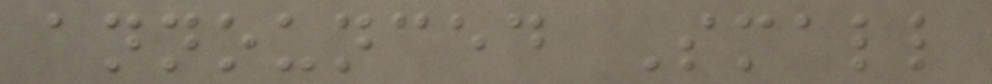announced Small
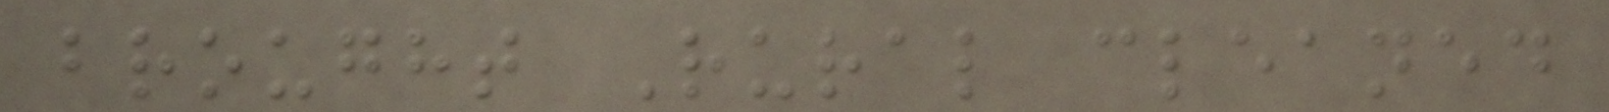brought Rural cleaned
